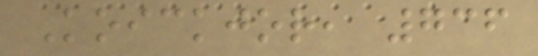Koickjor, 736
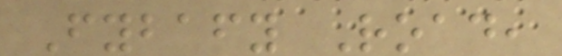Fybafy Road,
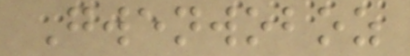Gwenwoboz
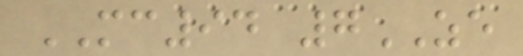MC94 7ZE
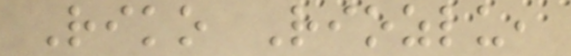Riko Riozlu,
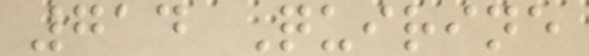714 Quirine
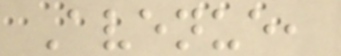Avenue,
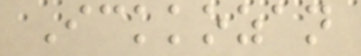Ickkozan
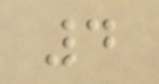4
